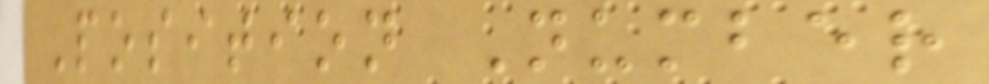Position Number
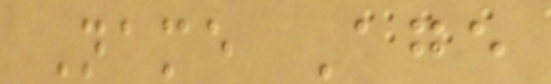Name Age
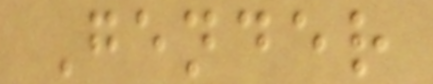Gender
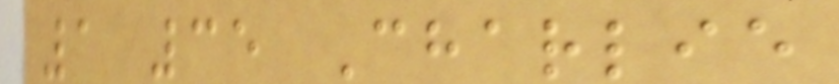1 35 Charlie
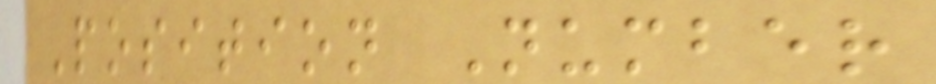Position Number
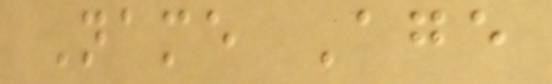Name Age
